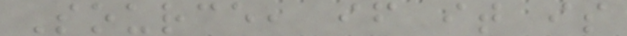Source, if it is
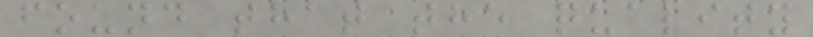found that the quality
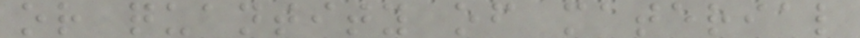or quantity of material
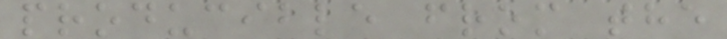producible from the
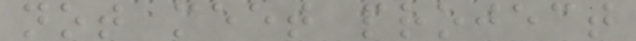not meet project
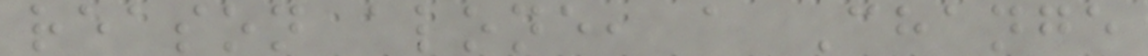reason alone, a Change
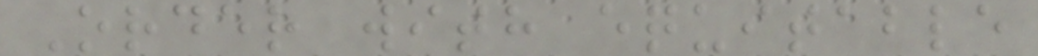Order with equitable
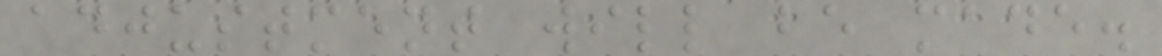adjustment will be made.
